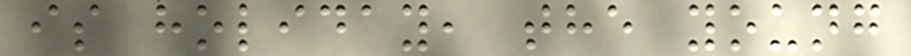is holiday, the young
